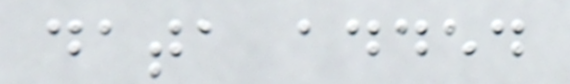data added
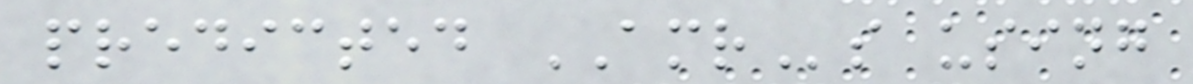predicted AMRs using
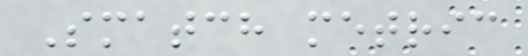Smatch metric
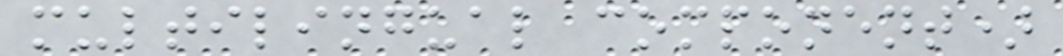multilingual component)
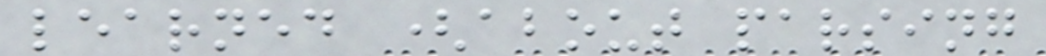learned (about parsing
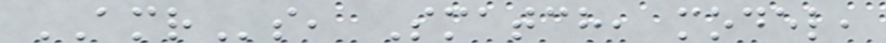AMRs, Smatch, model,
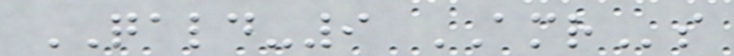QALD-9 AMRs
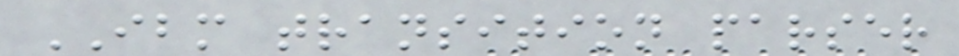IBM transition parser
